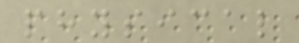physical
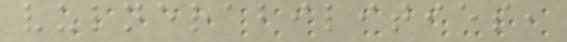vulnerabilities,
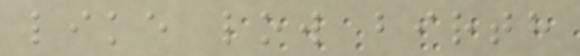like low birth
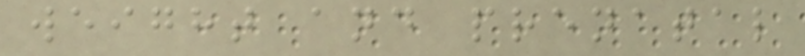weight and prenatal
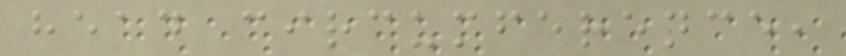head circumference,
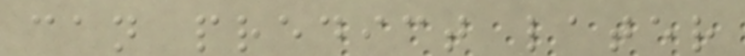can predict later
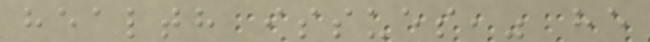health issues," he
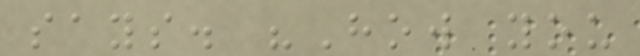says. "How you
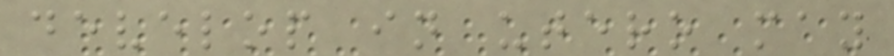develop in utero may
